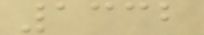1332
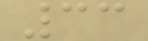33
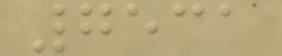7531
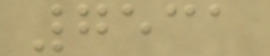7531
